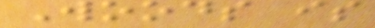Woods is
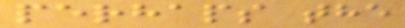perhaps the
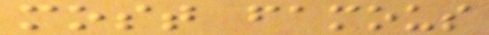most famous
